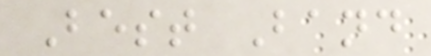Best Band
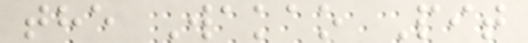the Wakao Pit
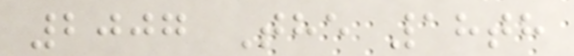2007 The 18th
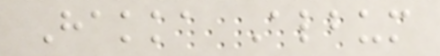Hakka Album
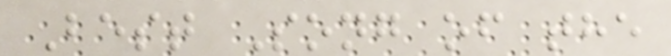Best Song of the
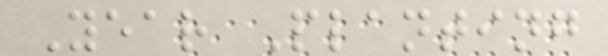Year Planting
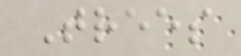Trees
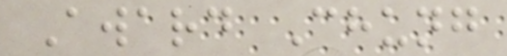Award Chung
